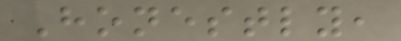Honestly,
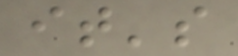it's
